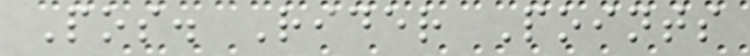Pos. Rider Points
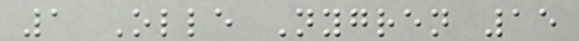1 Olle Nygren 15
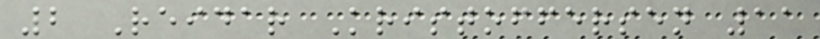2 Reidar Kristoffersen 11
